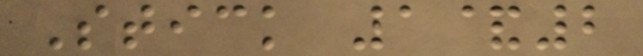Stick 1&2
